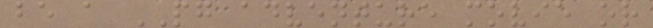be a PG adventure movie or
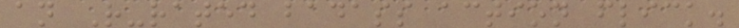an R-rated badass action flick.
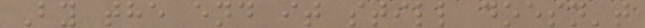By the end it still doesn't
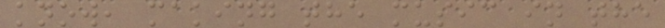know, making the music in the
